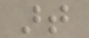art
